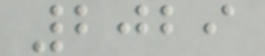2029
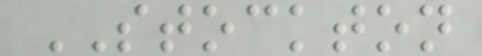STOCKTON
